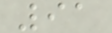91
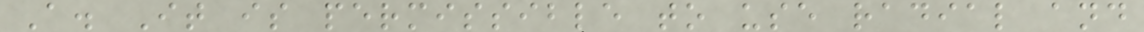A. It is permissible to use radial and
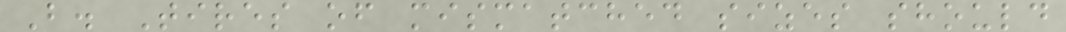B. Tires of mismatched sizes should
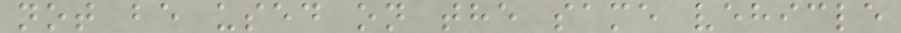not be used on the same vehicle
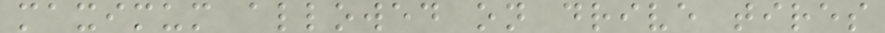maximum allowed on drive tires
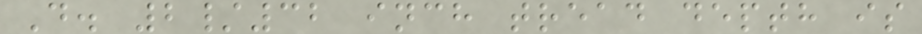D. 2/32 inch tread depth is
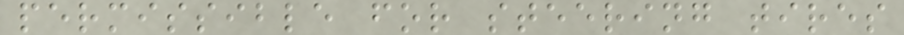permissible for steering tires
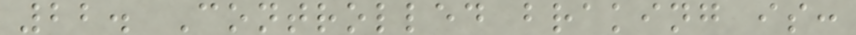22. Controlled braking is:
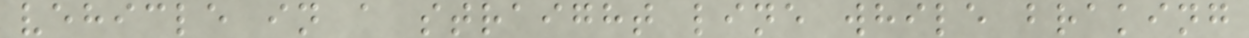vehicle in a straight line while braking
